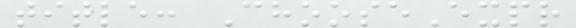title: ChooseExpr
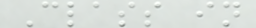Class in
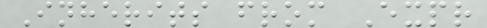Inherits from Expr
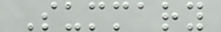Summary
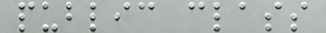public class
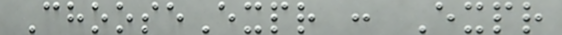ChooseExpr : Expr
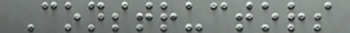Constructors
